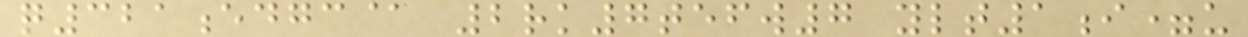q321edgc@ 2rk7tefw7 ylt1i=u
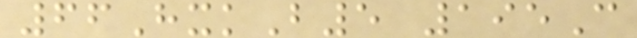66HxkB5 195C
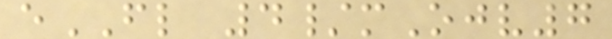eFL 4/mOjv7
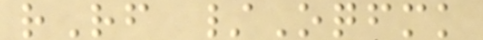rRf /Oqfmk
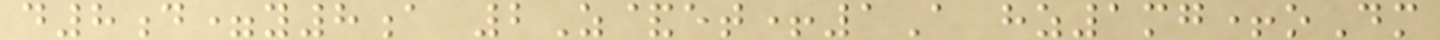d8d=y8a 2Z&et+1A hz1mg+oDm
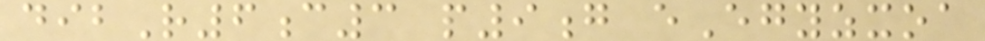dibR6c3 p9g eEgyzxoa
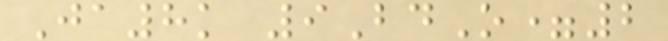Ja8k 9BdO=2
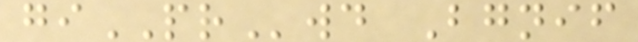giPRwd Bgnif
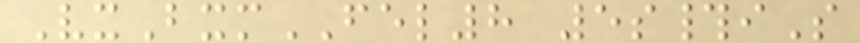VxBxmFEL8 5s#iS
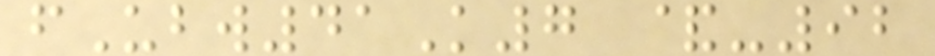fUbw41K7 &-92
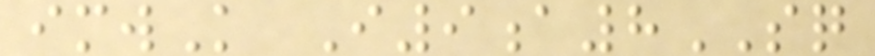imwK I9a8SQ
